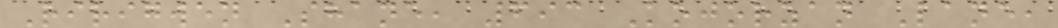Ririgwen Shane, 693 Kojorzan Lane,
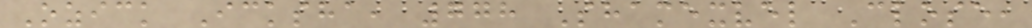Ozick Icksha, 778 Shamexvel Close,
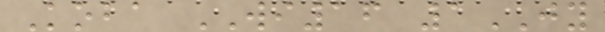Koba WI16 1JY
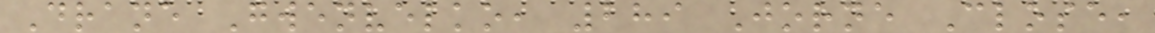Drane Gwenvelko, 289 Jorne Close,
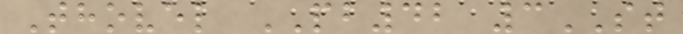Thovel PB42 3ST
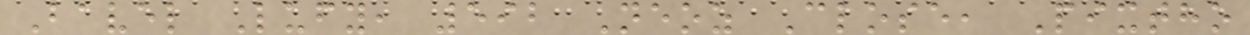Bavel Lufy, 592 Neoz Close, Pixtho
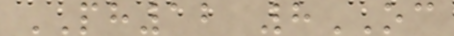PH12 8OC
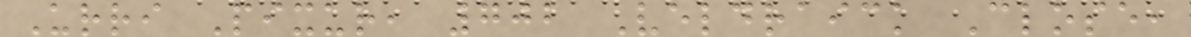Urri Pixur, 702 Veldraick Close,
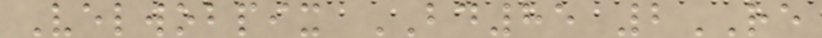Velwobpix BD85 2RE
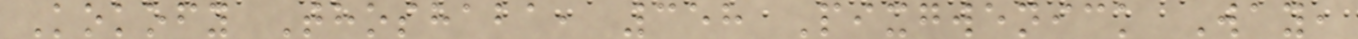Kokofy Thoshaba, 358 Pixgwenick Way,
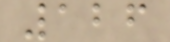126
